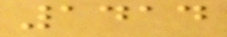1414
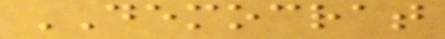DEMOCRAT
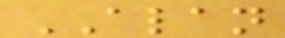ALAN
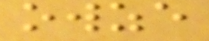owze
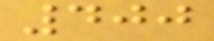400
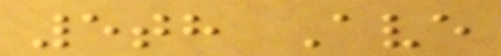5th Ave
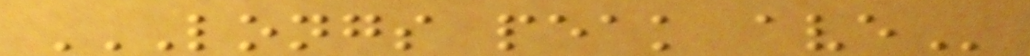LONGS PEAK AVE
